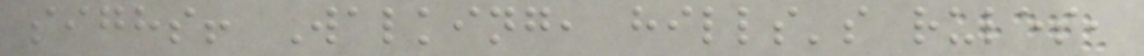sighs! Walking, hills's rules,
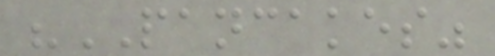"PANCAKES"
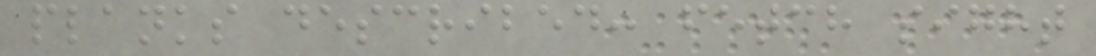planks described: fetch sight
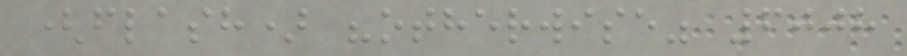(flash) "otherwise" 6008
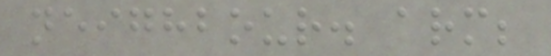neighbour. arm;
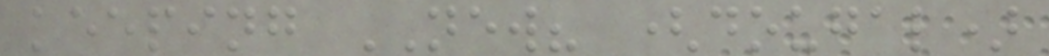keeping NEW? (dougal)
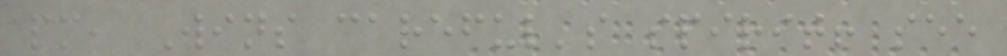pm, Wins careful's spirit! see
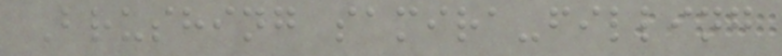Brushing samira-filling
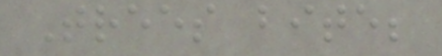Trees bite;
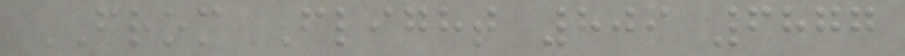FROM Flight 809 6877
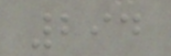294
